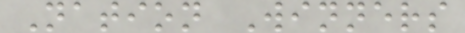Nation Winners
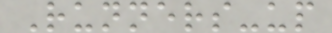Runners-up
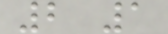2 1
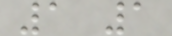1 1
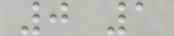0 1
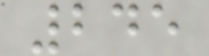245
